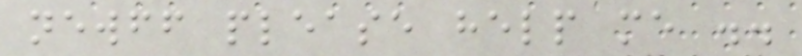newff please help me ..
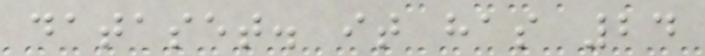dataset. it has 24
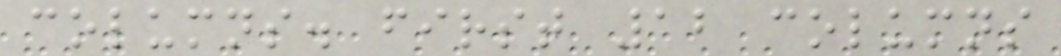columns. first 12 columns
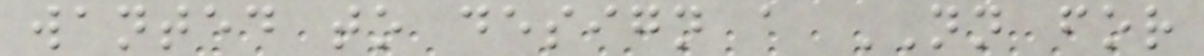wanted to design a NN for
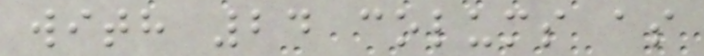with 24 colums as
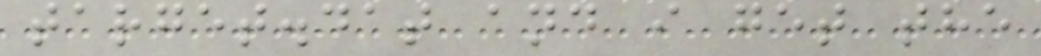target.dat and i get the
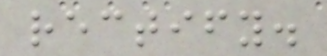rectify.
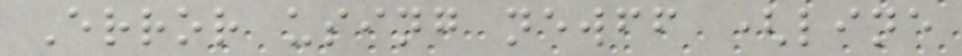Error using newff (line
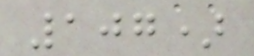107)
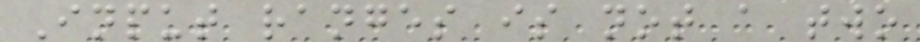Input ranges is not a two
